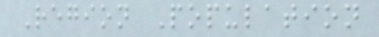Region Population
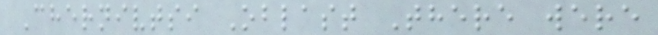Chernivtsi Oblast There were
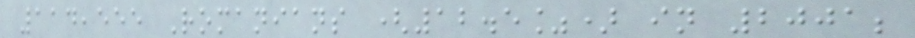114,555 Romanians (12.5%) in 2001;
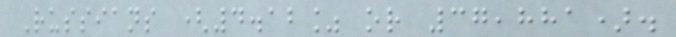Russians (4.12% or 37,881).
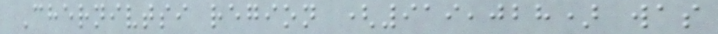Chernivtsi region (919,028) was
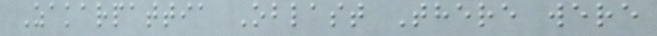Zakarpattia Oblast There were
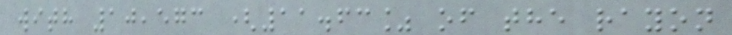with 10,573 (11.63% of the rayon
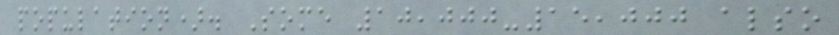population). Some 10,000-15,000 also
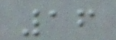16
